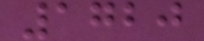1720
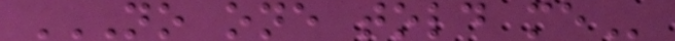NO ONE TOLD ME
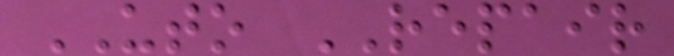UTO REPAIR
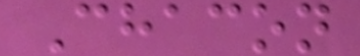Chacon
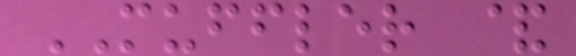MUFFLER &
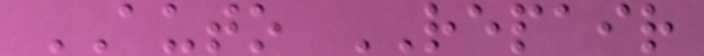AUTO REPAIR
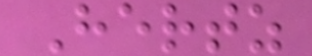Hertz
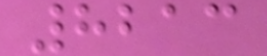8213
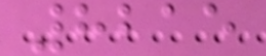8215
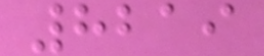8219
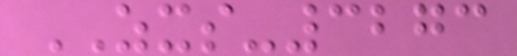ZXS-3273
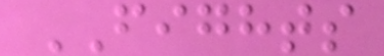FIGHTS
